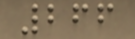266
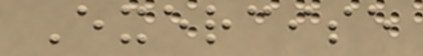Exercise
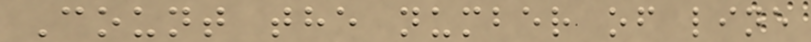Count the number of line
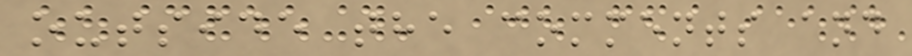outside the comments and
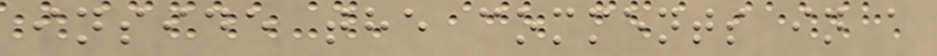inside the comments in a
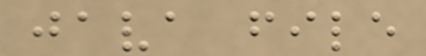java file
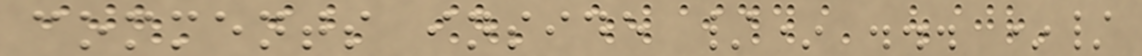comments inside /* ... */
